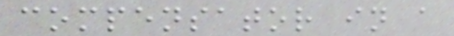compensator in a
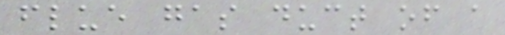flue gas duct of a
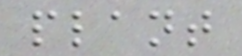plant
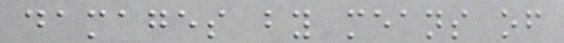damages by means of
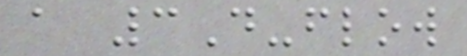a 3D-flow
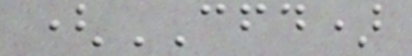(CFD)
